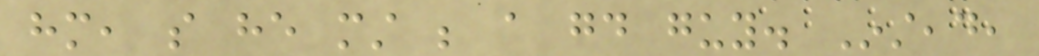him, so he must be a good guy. Instead,
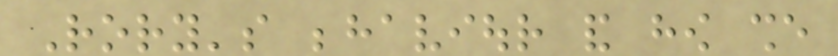Rory's behaviour and how she
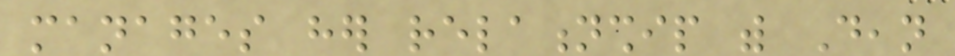manages her relationship with Dean
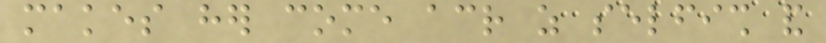makes her come across as selfish and
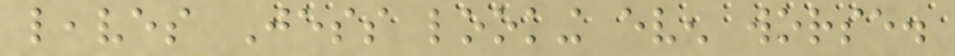leaves Jess looking even worse.
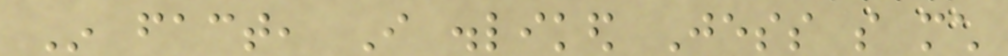In fact, I disliked Jess so much
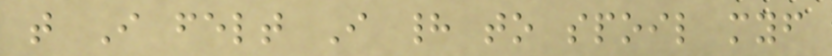that I felt I had to spoil myself
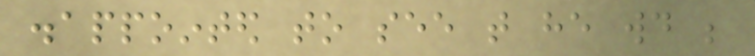disappointed to see that he would be
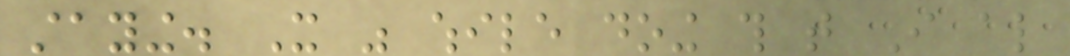staying. It was while doing this that I also
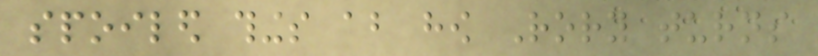spoiled things about how Rory turns
